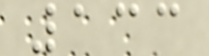133
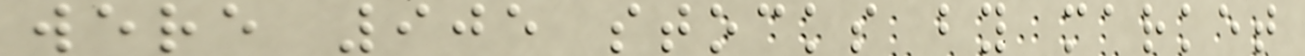were 905 stocks by market
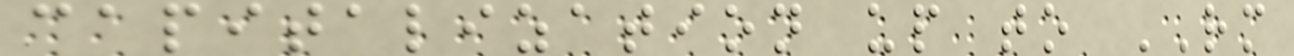capitalization up to RM
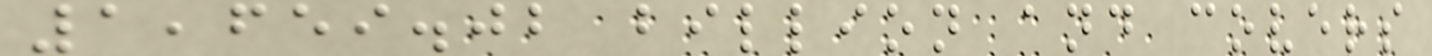1,659.02 billion and covers
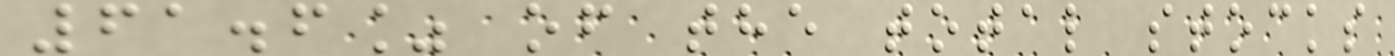61.6% of the total stocks
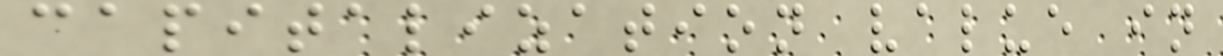capitalization value in
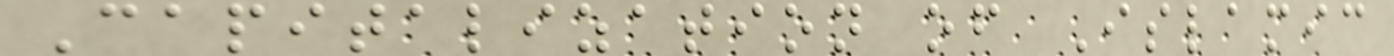Capitalization of Islamic
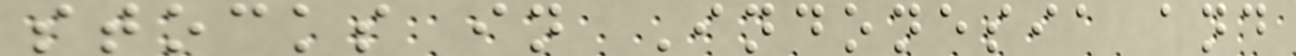stocks in Indonesia and
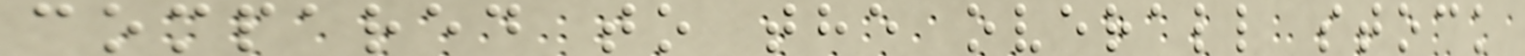compared to the overall stock
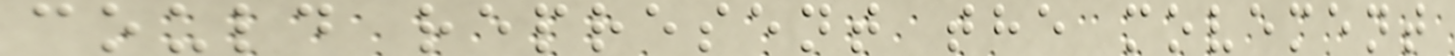could represent the movement
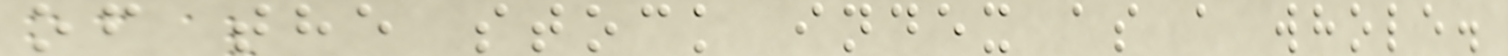of the stock index as a whole.
